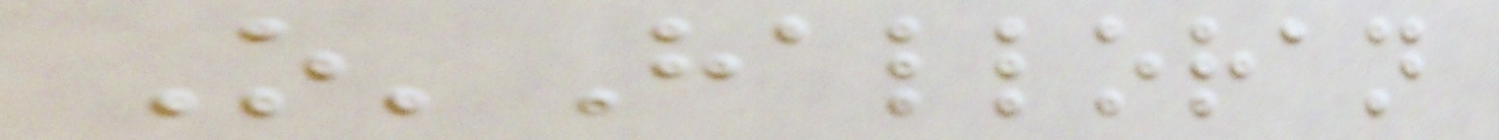O'Halloran
